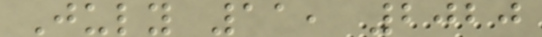July 11, 2020
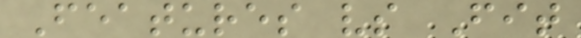Features vs Fit
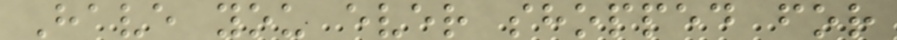Have you ever shopped for
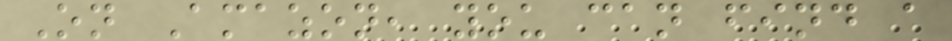On Amazon, you can find a
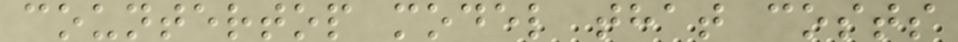countertop model that costs
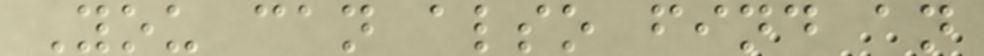You can also find an
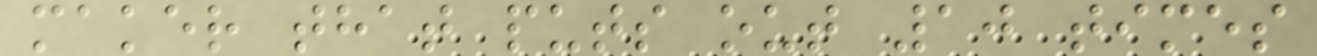maker that puts out 10 times
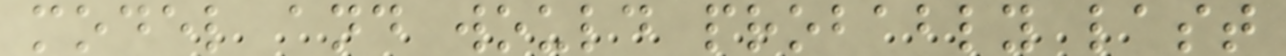model and would probably last
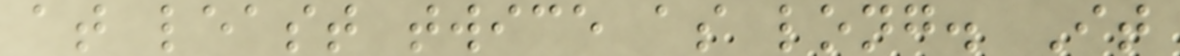at least twice as long. It
